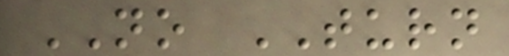NO TURN
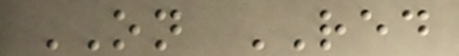ON RED
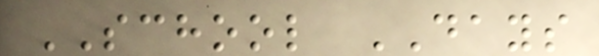SCHOOL DAYS
